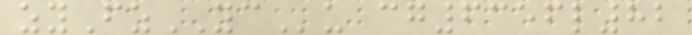zyFzYCu cg6356l82
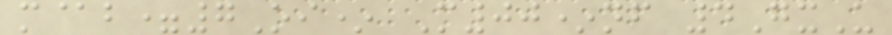m@b=7Oi* M00*nf 4GxU
